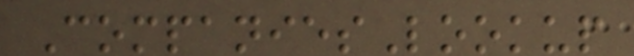CompaniesLookup
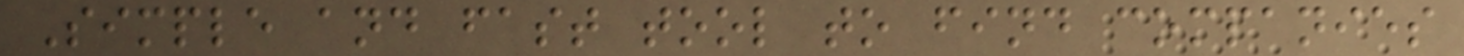Simple and fast tool to find companies
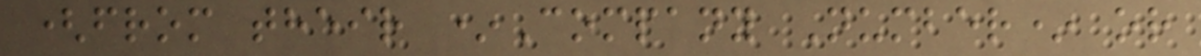(from their *Company Number* or
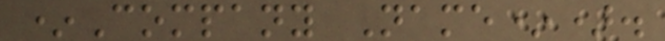*Company Name*).
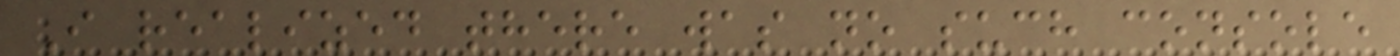I realized there was no such console
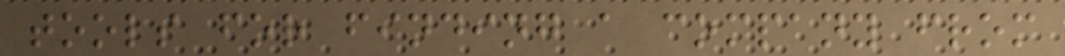tools for finding a company from
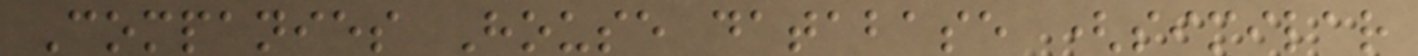Companies House database (similar
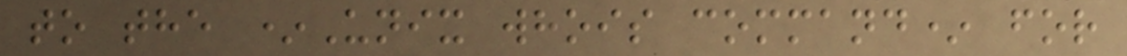to the *Unix whois command* for
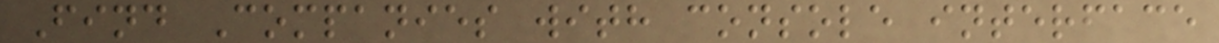Find Companies with console interface
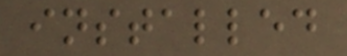installed
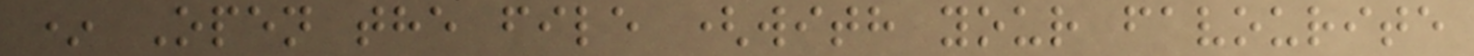* Open the file (with your favourite
